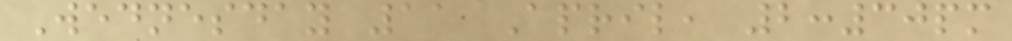Wednesday 11 April, 2:30pm
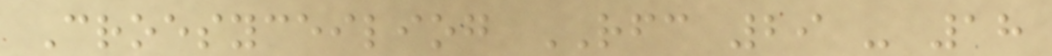Croesyceiliog RFC 29 - 18
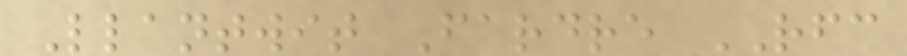Llantwit Fardre RFC
